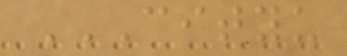CITYU
